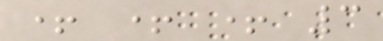+ + + 3
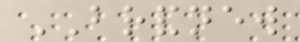BRANDNEW
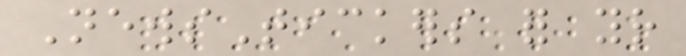NewsTickers for your
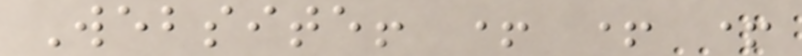Website! + + +
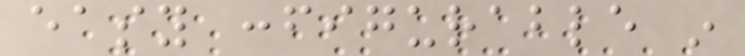easy configurable in
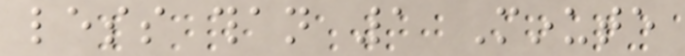less than 1 Minute
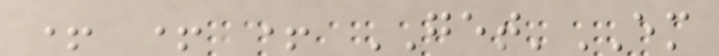+ + + GET'EM
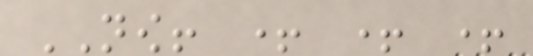NOW! + + +
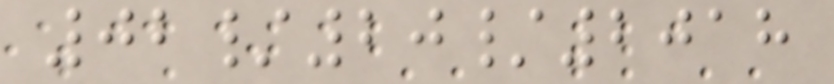02/20/2018
